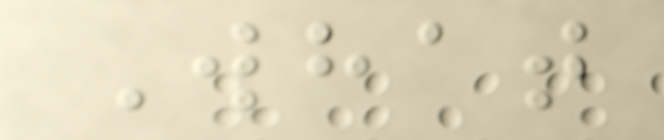What
